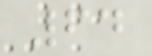64
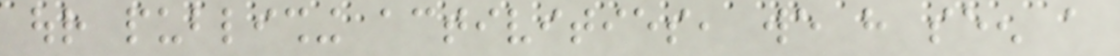our publishing activities, we have seen a
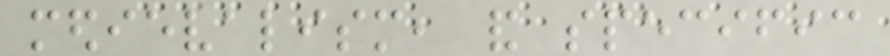medievalism, and specific
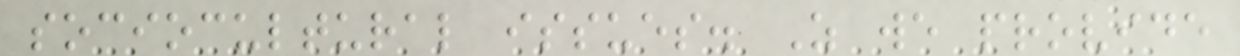sociocultural issues. As we provide
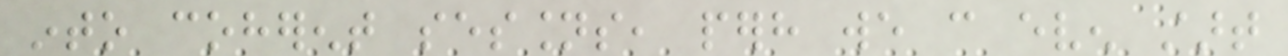into coherent sessions, perhaps we can even start
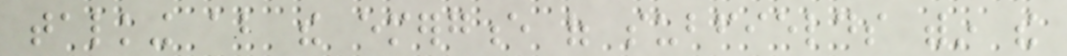talking about the emergence of subfields within the
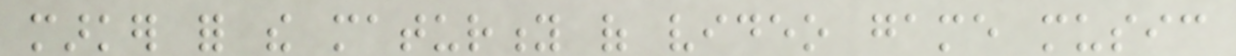marker for the maturity of video game music
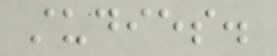studies.
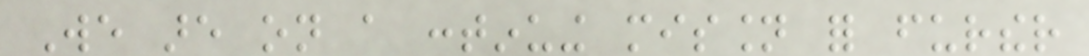We are on a continuing mission for further
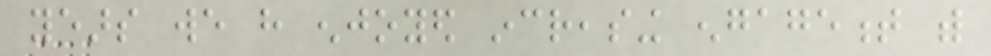years we have enjoyed increasing engagement with
